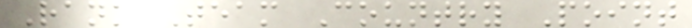Rank Team Country Point
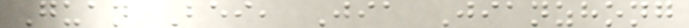Guan Bei, Jia Jianzhong
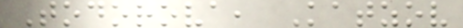Todorova, Katzov
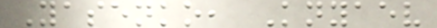Yasenko, Knyaev
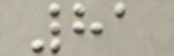81
